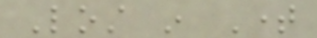Lost in Time
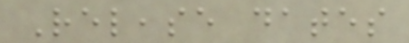Release dates
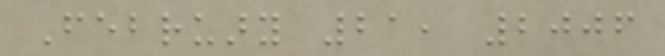February 21, 2006
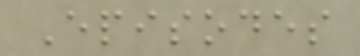Episodes
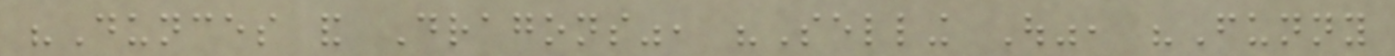"Dunces and Dragons", "Selling Out", "Funny
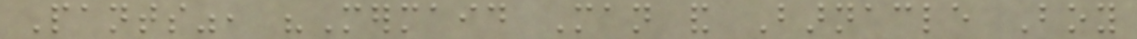Pants", "Mermaid Man and Barnacle Boy
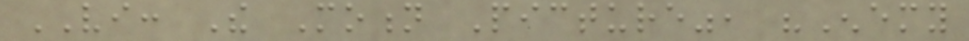VI: The Motion Picture", "Enemy
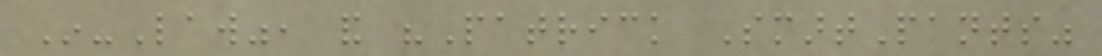In-Law", and "Patrick SmartPants"
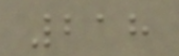218
